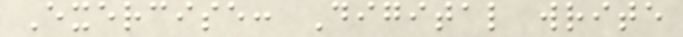Exercise: Digital write
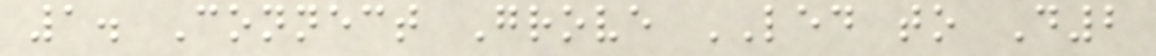1. Connect Grove LED to D2
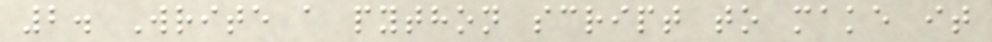2. Write a python script to make it
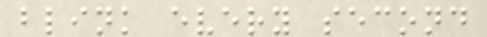blink every second
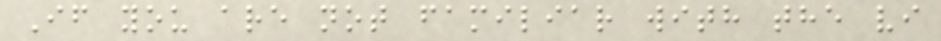If you are not familiar with the vi
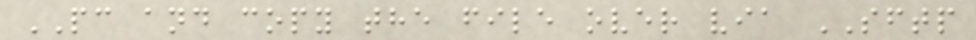PC and copy the file over via SFTP
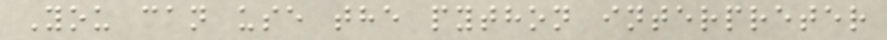You can use the python interpreter
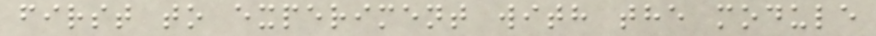first to experiment with the module
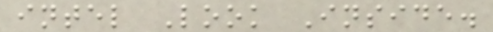intel Look Inside.
